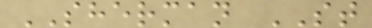SHERMAN ST
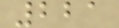221
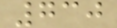730
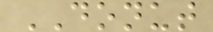DONUT
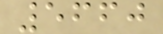5660
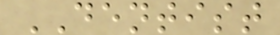DENTIST
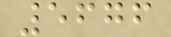5676
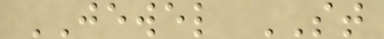JEWEL ST
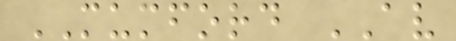MUMFORD AV
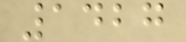1427
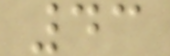43
